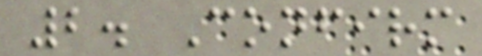2. Confirm
